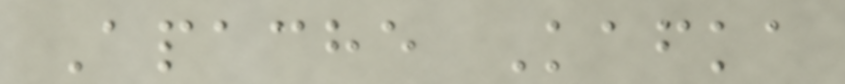Apache Kafka
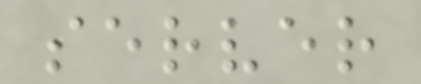server
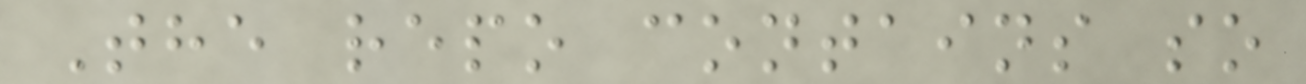The repo contains so
